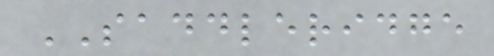SADDLERIDGE
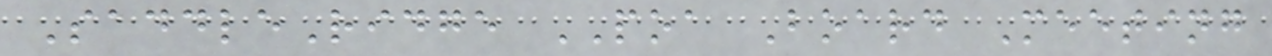SaddleRidge POA Board Meeting
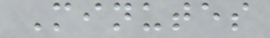Minutes
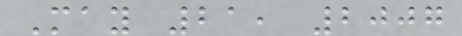May 21, 2007
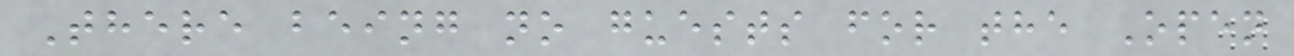There being no guests for the Open
